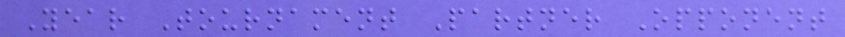Year Tournament Partner Opponent
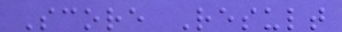Score Result
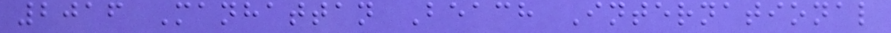2016 Manhattan Beach International
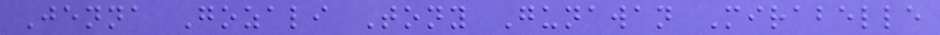Jenna Gozali Tony Gunawan Mirabelle
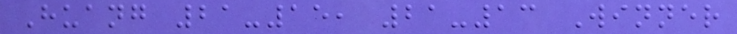Huang 21-15, 21-13 Winner
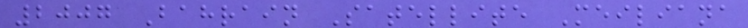2007 Bahrain Satellite Meiliana
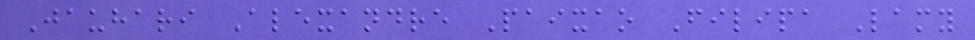Jauhari Alexandre Paixao Filipa Lamy
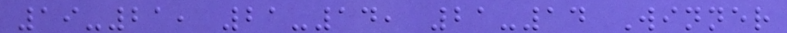19-21, 21-14, 21-14 Winner
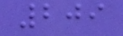209
